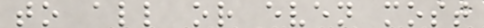to all or even most
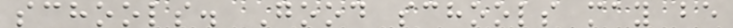schools. Good schools may be
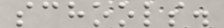schools.
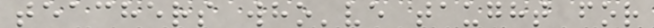teachers who've taught for
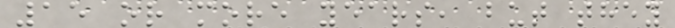15 or more years, but they
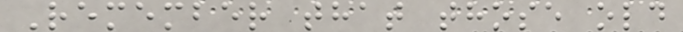Remember that those old
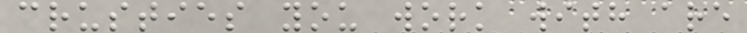crusties you work with are
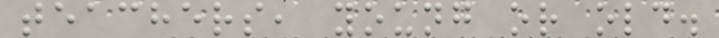teachers, young or old.
